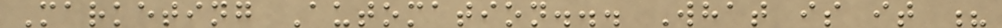Marketing Automation... What is it ?
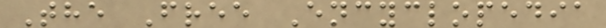The Free Encyclopedia
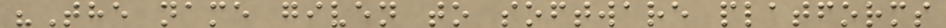"The name given to software platforms
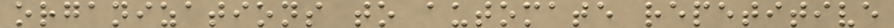organizations to automate repetitive
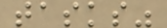tasks"
